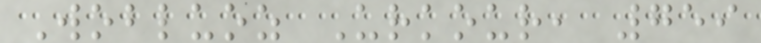Wobluoz Urkour, 759
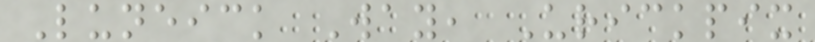Luneick Way, Urickpix
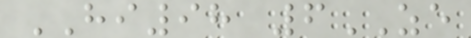HI98 6ZE
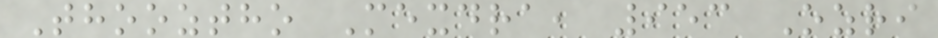Thooztho Mexdra, 953 Ozri
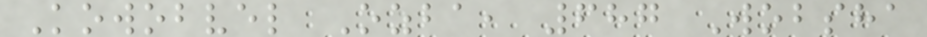Kowobvel Ozba, 687 Wobsha
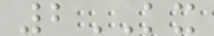2KX
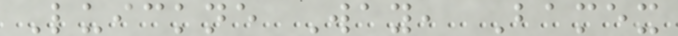Luickne Way, Bamex
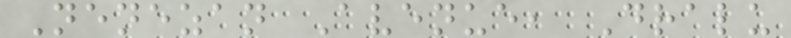Nenezan Avenue, Dralu
